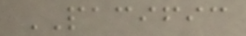PACIFIC
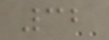32
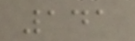141
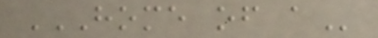HOME OF A
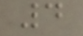4
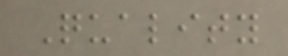Quality
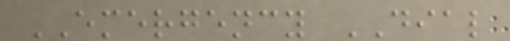EMERGENCY DIAL
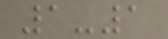1-1
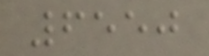6550
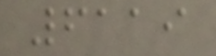6119
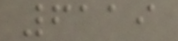6119
